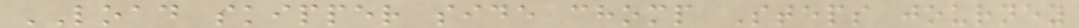LOAD skipper side chomp Steps journey
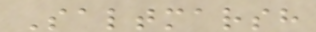Saltmarsh
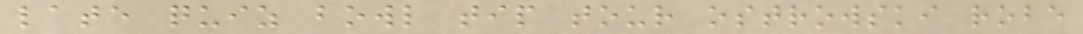late quiz bowl tip tour ostrowski robe
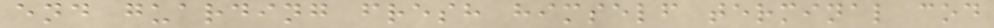end guarding fresh himself terminal cod
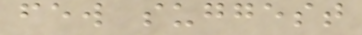few suggest
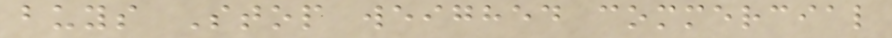buys Stop weighed commercial
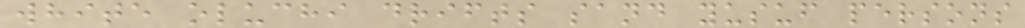white oluchi drifts sand yusuf persons
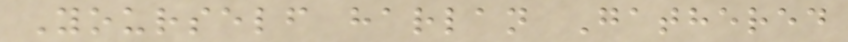Yourself harlan Gathered
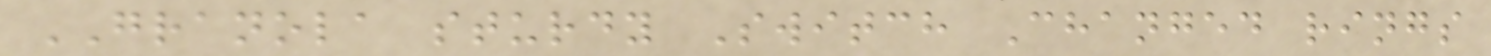GRANOLA sturdy Switch Changed rings
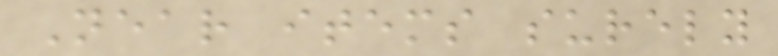Near items surely
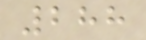288
